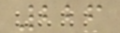226
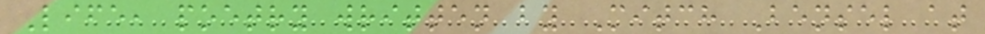Life, poetry written by Mitch Bensel at
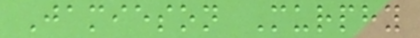Jamieson Murphy
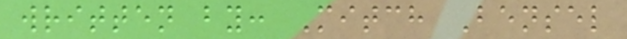written by: Mitch Bensel
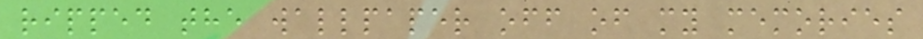ripped the wallpaper off of my memories
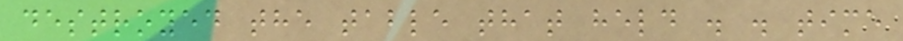destroyed the table that held . . time
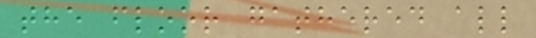the floor gathered all
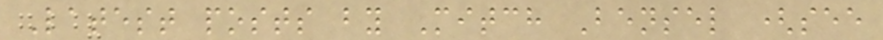Latest posts by Mitch Bensel (see
